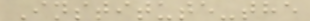Institute-the
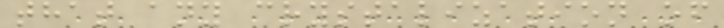that any crystalization of
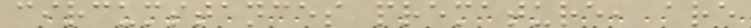circumstances premature, are
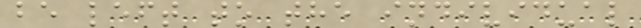be left to the individual
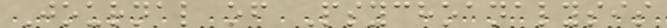Journal of Psychoanalysis
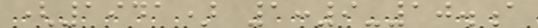(1941) 1:9-10.a
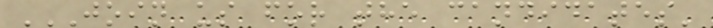JOIN US FOR THE CANDIDATES'
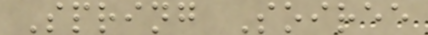Spring Soiree
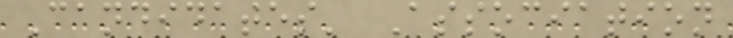Candidates' Association
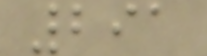291
